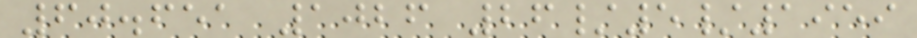60.651 1026 26/5/1959
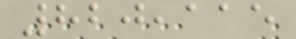820,115
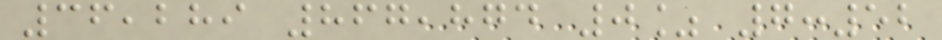36,289 867,874 0% 7:52
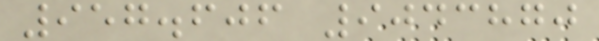957.606 9043870
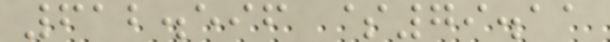612.596 $79.11
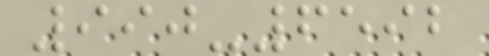990-6592
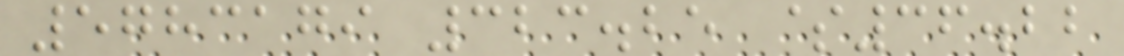5783179 323.25 $36.22
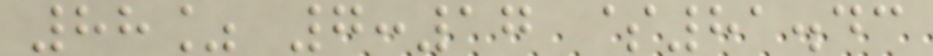88% 7:17 $81.43
